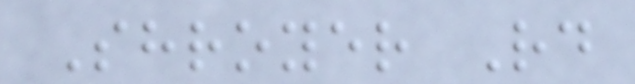Shroyer Rd
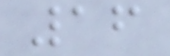16
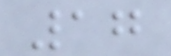17
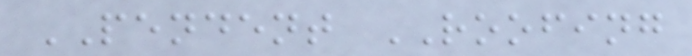PENDENT ROOFING
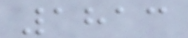1813
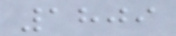1809
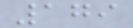179
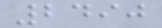2490
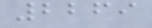2269
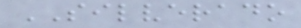SILVERADO
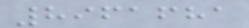8961681
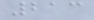213
